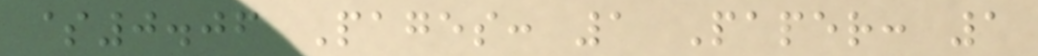$0.06 Pages: 1 Paper: 1
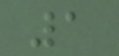1
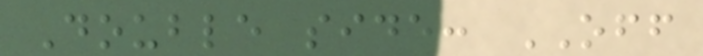Double side: OFF
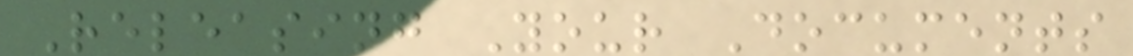Releasing Your Documents
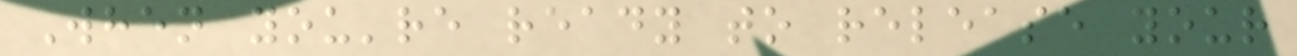When you're ready to release your
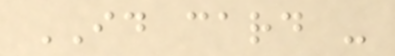ID card -
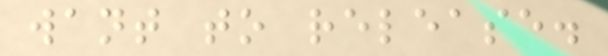want to release.
